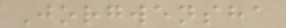Jorgwensha
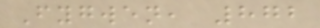Fygwen, 872
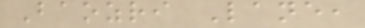Baozri Lane,
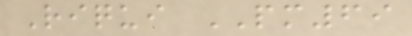Riqui PM69
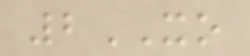2XO
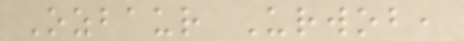Ozbaur Urwob,
